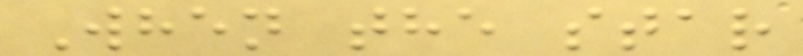When the star
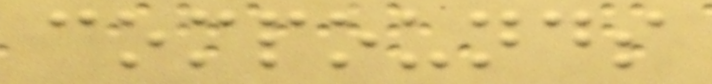compounds
